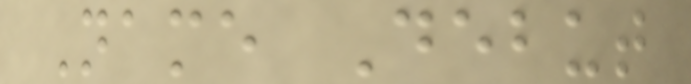Name Debut
